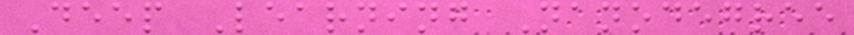Deep Learning Nanodegree
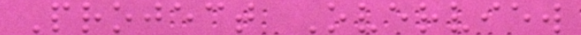Project Overview
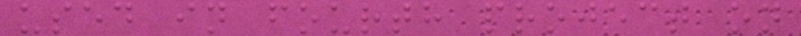used in fourth project on
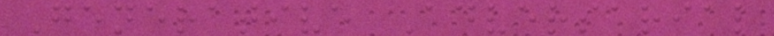Generative Adversarial
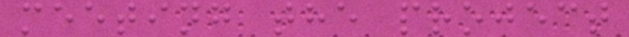meeting the project
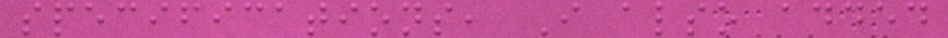specifications, I also added
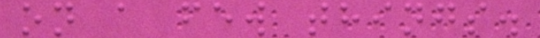on a few things.
